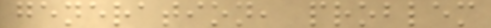generation, problem
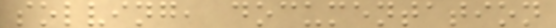solving, documentation
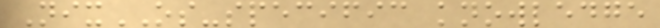NixOS-specific knowledge
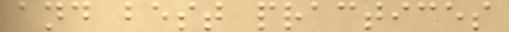and best practices
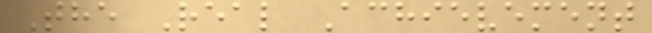The Real Achievement
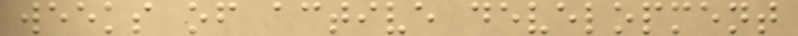weeks of active development
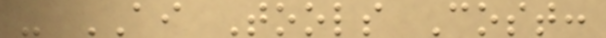- AI Tools Cost:
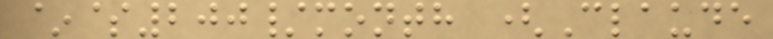~$200/month (Claude
